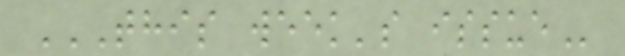THIS WEEK'S ISSUE
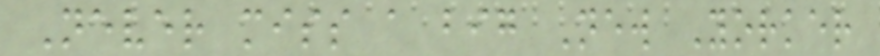Never miss a big New Yorker
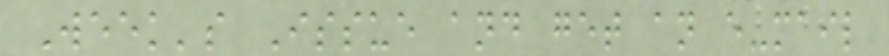Week's Issue and get an e-mail
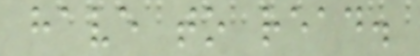have to read.
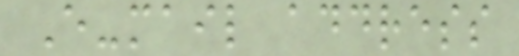E-mail address
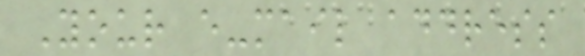Your e-mail address
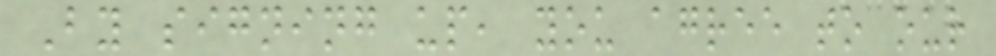By signing up, you agree to our
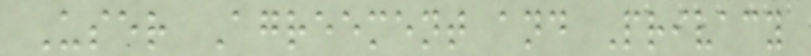User Agreement and Privacy
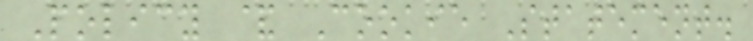Policy & Cookie Statement.
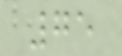75
